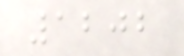1202
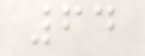64
